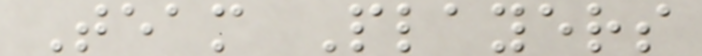Team Players
